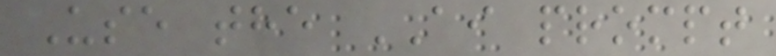Use the AI prompt
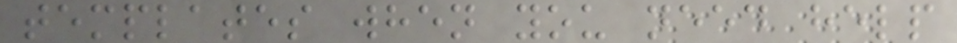templates when you need help
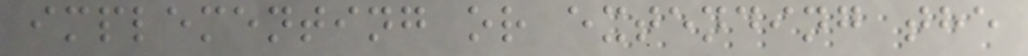implementing or extending the
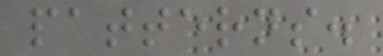patterns.
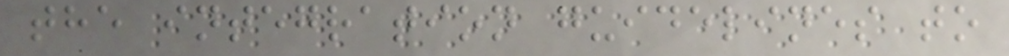the integration guidelines to
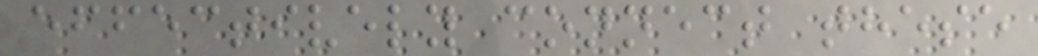effectively connect these
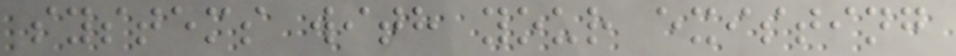systems with your existing
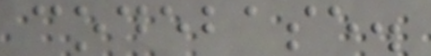codebase.
